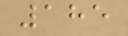185
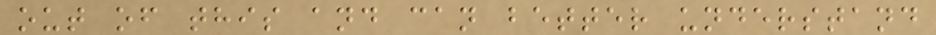out of this and can better understand
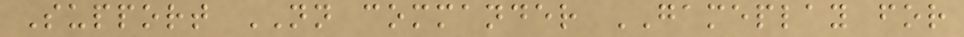Support NN commander GAMEPLAY for
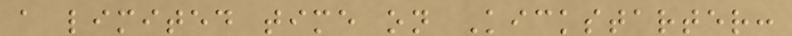a limited time on Kickstarter:
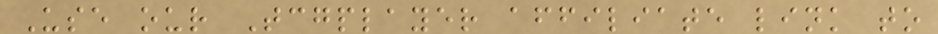Use our Tcgplayer affiliate link to
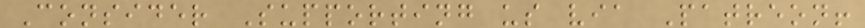Consider Supporting us via Patreon!
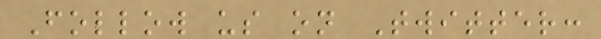Follow us on Twitter:
